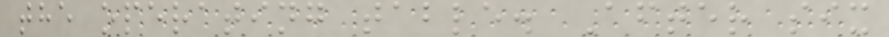the operating table. After six
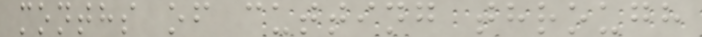months of cutting through
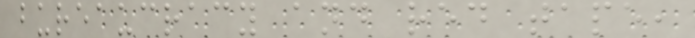bureaucracy and red tape,
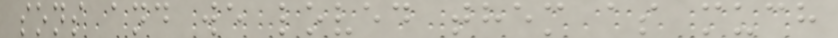sons and we loved them as much
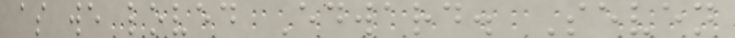as we loved Edward. Seven
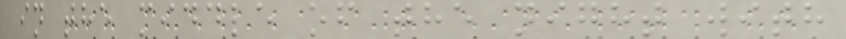in the middle of the night with
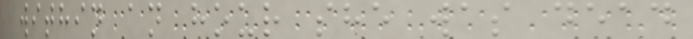within an hour she was dead
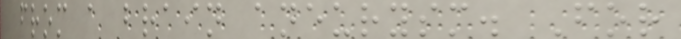from a brain aneurysm. For
